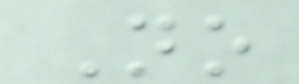No
